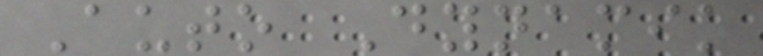Auto Dynamik
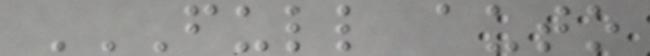FULL AUTO
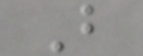B
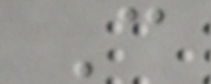C
